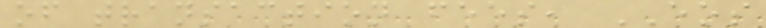of transaction fees, EOS
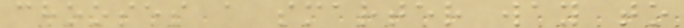chooses a smarter way to
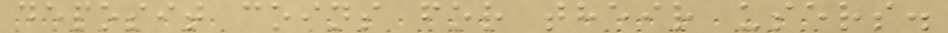deposit coins for their users.
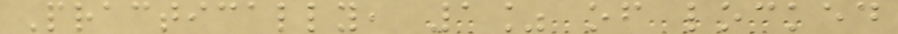Practically, 1% of locked
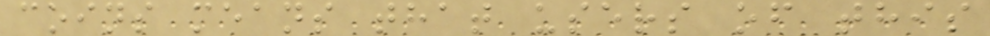coins means that users of this
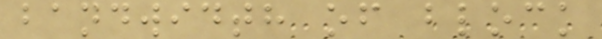bandwidth of block
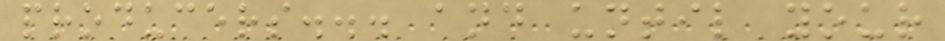producers... and until your
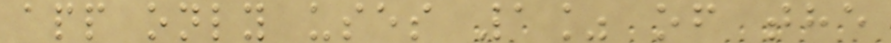app only uses 1% of the
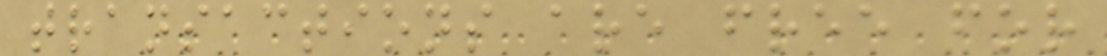transactions are free for
